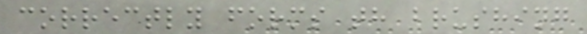correctly forms th brushing
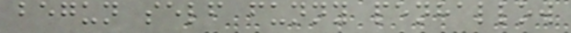begun self funny penhallow
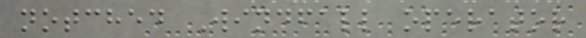notched Windfall operator
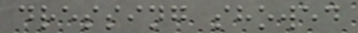dressing showed
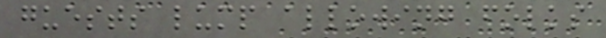guests lump allowing folks
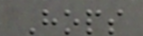Hops
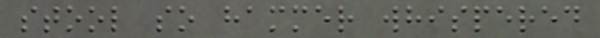stool so hammer whispered
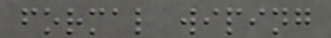formal wiping
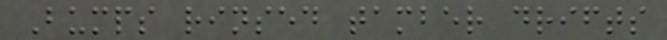Bumps rinsed tamber drifts
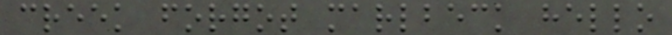creek forgot marlbeck hello
